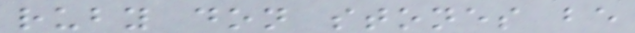ruby don stones be
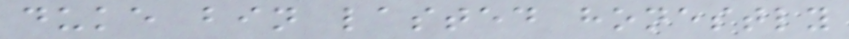duke bin lasted honestly
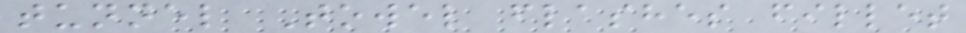tunnel Towel flashes fillet
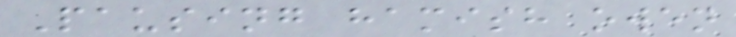Pausing hamish owen
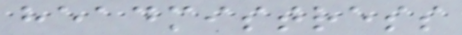headmistress
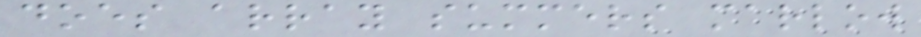does array summers marlow
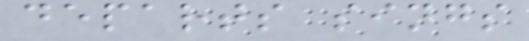departs sings
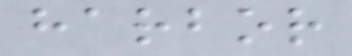harbor
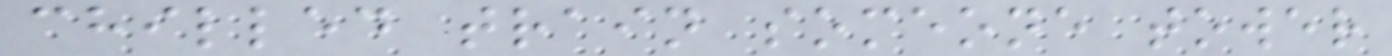chilled train someone tower
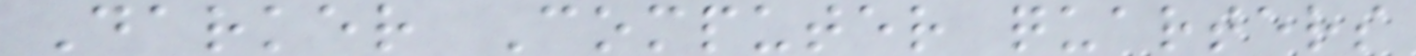Darker Computer quarters
